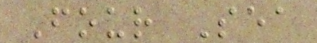Four Sea
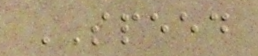SPEED
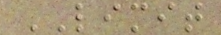LIMIT
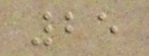25
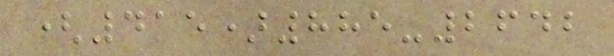(415)885-2642
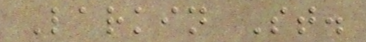Larkin St.
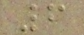6
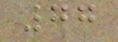77
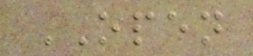OPEN
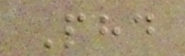Phd
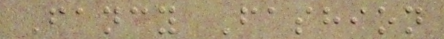Fancy Fashion
